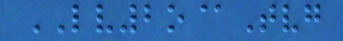LV2o@Tvg
